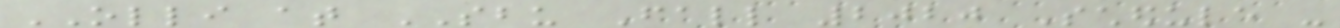OLLI at SBU Fall 2020 Schedule -
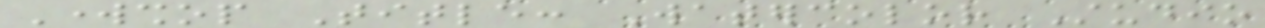Workshop Title: Watercolor Studio
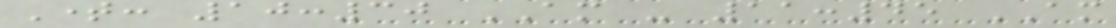Time: 10:30 AM - 11:45 AM
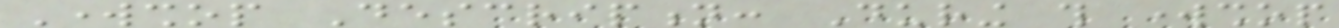Workshop Description: During this workshop
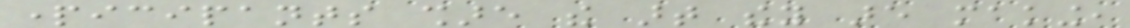participants share the art they are making,
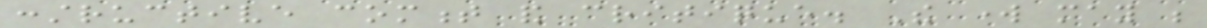constructive comment and critique. The work may be
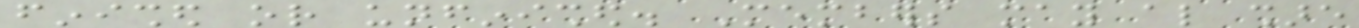finished or unfinished. Members may also share
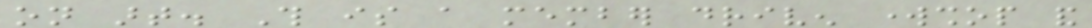on art. This is a member driven workshop and
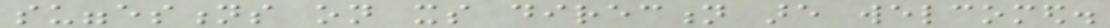suggestions on its direction are welcomed.
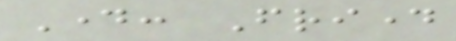Day: Friday
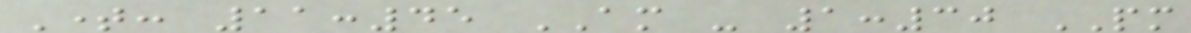Time: 11:45 AM - 1:30 PM
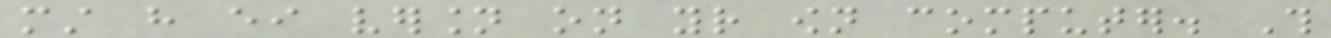must have either version on your own computer. This
